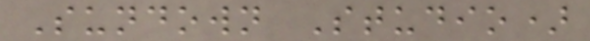Sundown Studio)
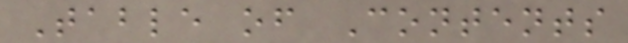Table of Contents
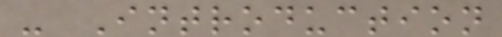- Introduction
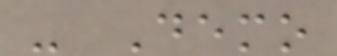- Demo
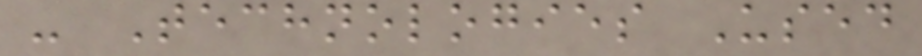- Technologies Used
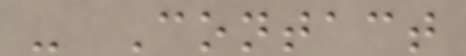- Contact
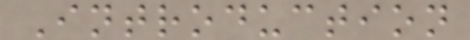Introduction
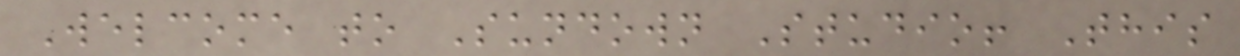Welcome to Sundown Studio! This
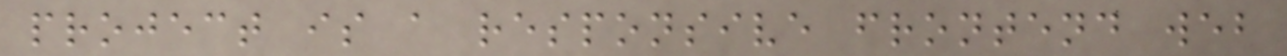project is a responsive frontend web
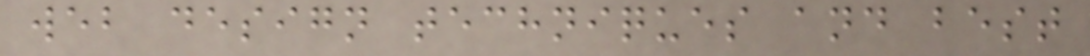web design techniques and best
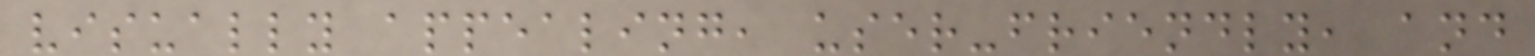visually appealing, user-friendly, and
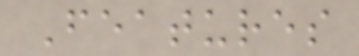Features
